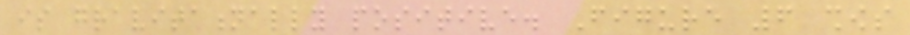is gravitationally positive. Figure 6 shows
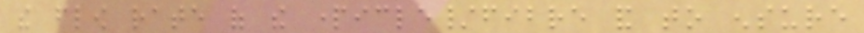the flow rate of the particle/fibre and to ensure
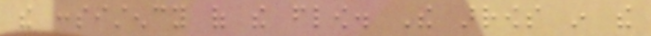the consistency of the flow. The arrows in the
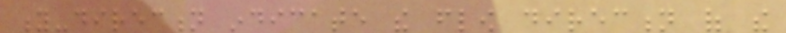y-direction indicate the flow direction of the
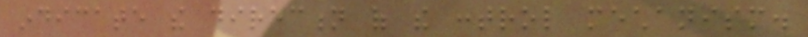indicate the direction of the control mechanism.
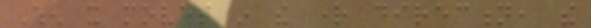When it moves in the right direction, the
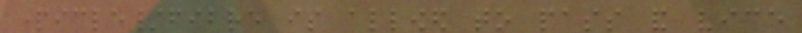particle/fibre is allowed to pass and vice
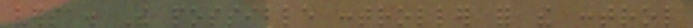versa. The possible controller for the control
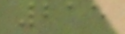215
